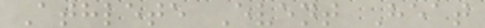Athlete Event Heat
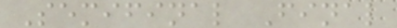Semifinal Final
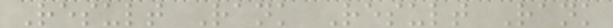Result Rank Result Rank
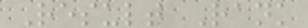Result Rank
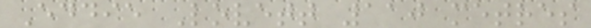Eddie Lovett 110 metres
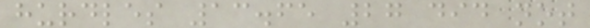hurdles 13.65 27 did not
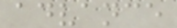advance
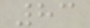83
